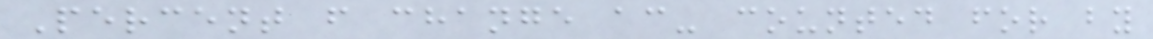Percent f change ac- counted for by
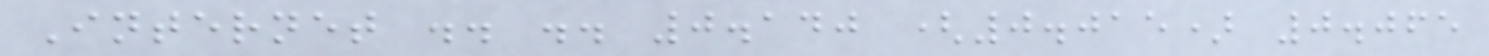Internet .. .. 0.140 (0.015) 0.065
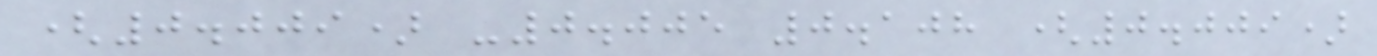(0.009) -0.005 0.108 (0.009)
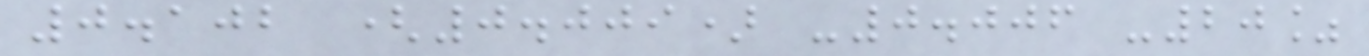0.102 (0.009) -0.006 -20%
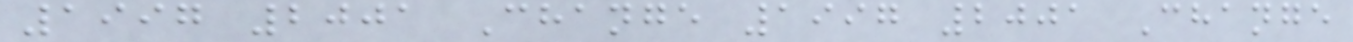1997 2001 Change 1997 2001 Change
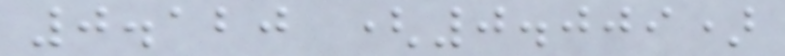0.120 (0.009)
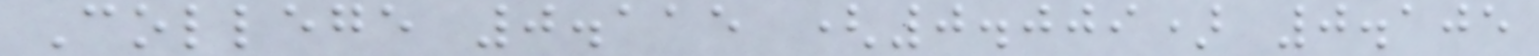College 0.115 (0.009) 0.105
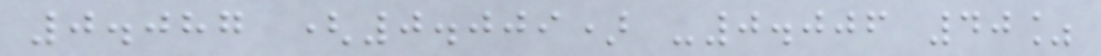0.087 (0.009) -0.006 40%
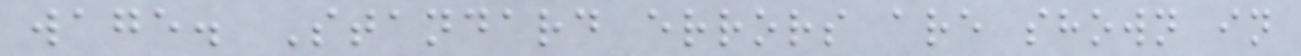wage. Standard errors are shown in
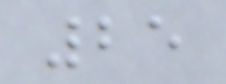25
